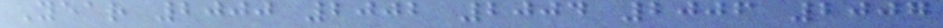Year 2000 2002 2004 2006 2007
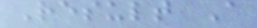Result A
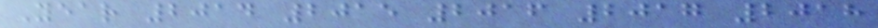Year 2014 2015 2016 2017 2018
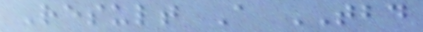Result A TBD
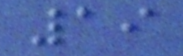19
